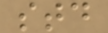std
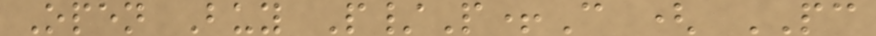Open Buy P/P+C ( PC
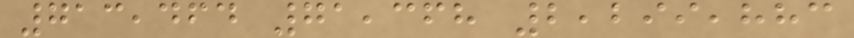713,464 71,368 2,299,883
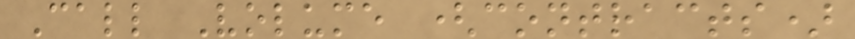Call Volume (contracts)
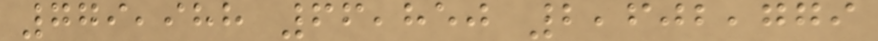779,988 66,850 2,602,779
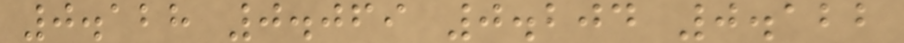0.128 0.069 0.204 0.122
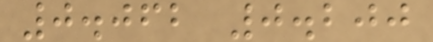0.062 0.200
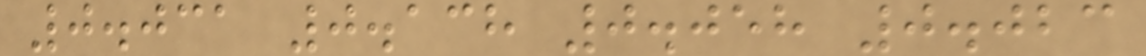0.031 0.138 0.058 0.023
